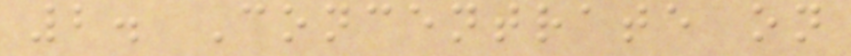2. Concentrate on
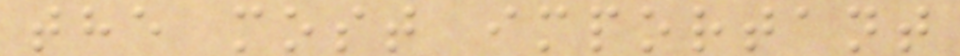the most important
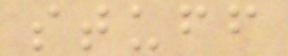stuff
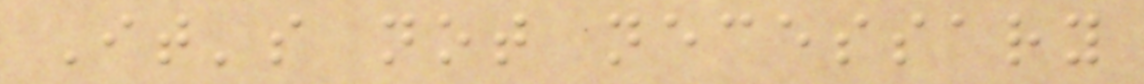It's not necessary
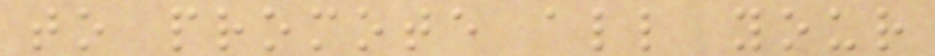to promote all your
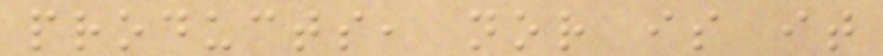products, nor is it
